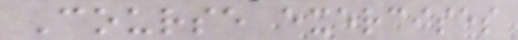Course exercises
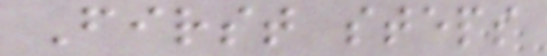First steps
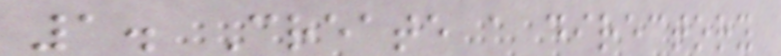1. Create a directory
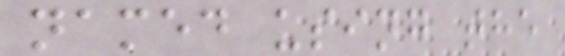named using the
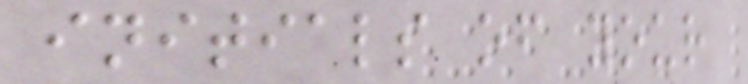initials of your
